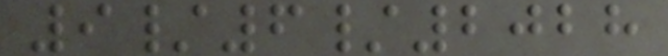9/6/2028
